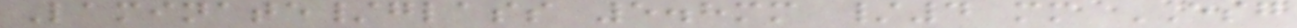Laminate/glass 5.8mm /4 mm ESG
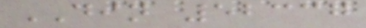DIN 52337
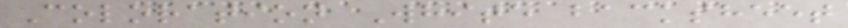Coloration White backsheet
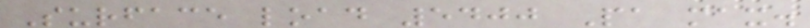Surface load 5400 Pa max.
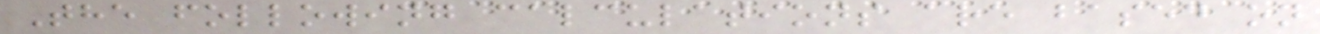The following calculations are based on
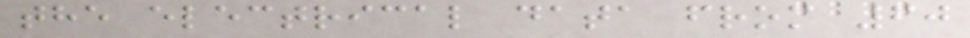the electrical data from 60
